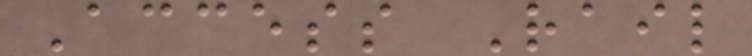Access Rail
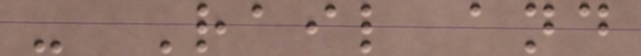- Rail and
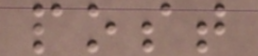post
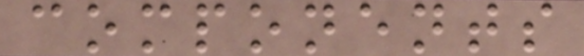components
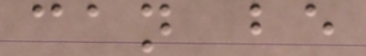can be
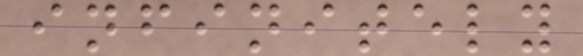infinitely
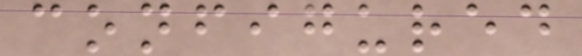configured
